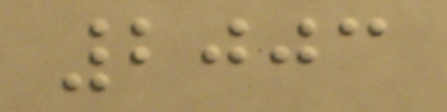2003
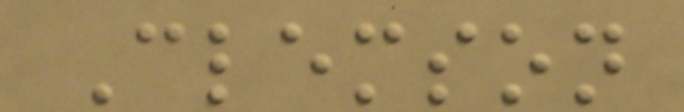Clemson
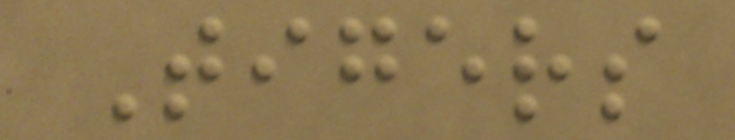Tigers
